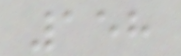158
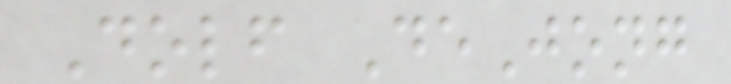Dolf DeJong
